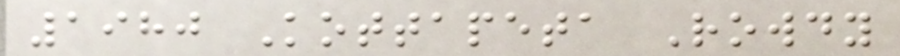1980 Kottapeta Rowdy
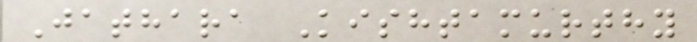Jathara Kishtamurthy
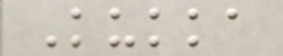Kukka
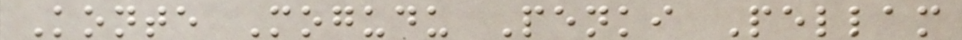Konte Mogudu Penki Pellam
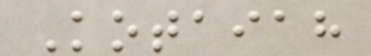Kotaiah
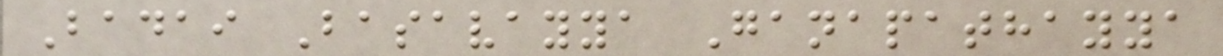Badai Basavayya Ganapathayya
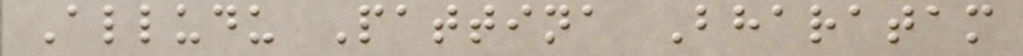Alludu Pattina Bharatam
